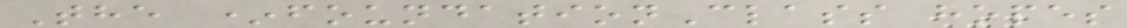The *foundationClass hopes
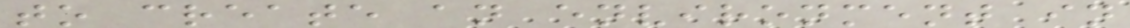to create an environment in
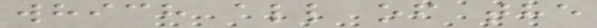which all of the
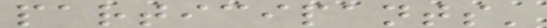participants'
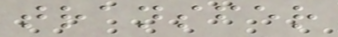transfer
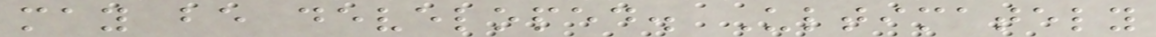may be developed. Ultimately
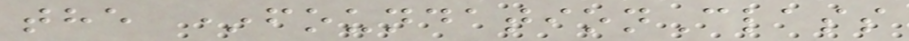the *foundationClass
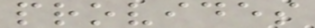provides
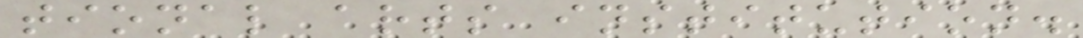tional arts institution.
